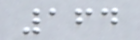164
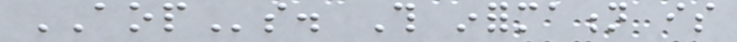AOPs. This information is
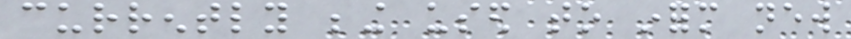currently being used to inform new
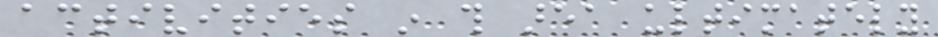activities in this area ultimately
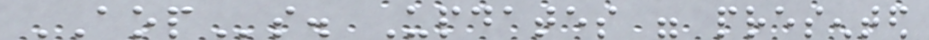AOPs. Updates were presented
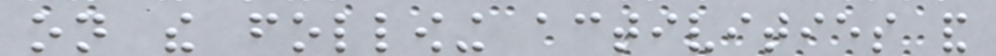on the following activities and
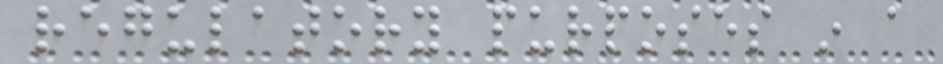regulatory purposes in a
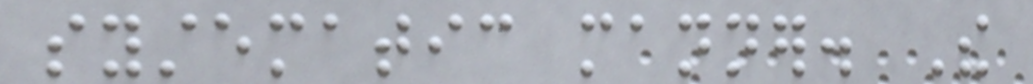systematic manner. The
